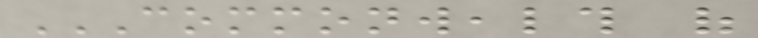COMMONWEALTH OF
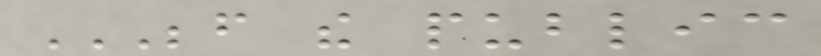BEFORE THE PUBLIC
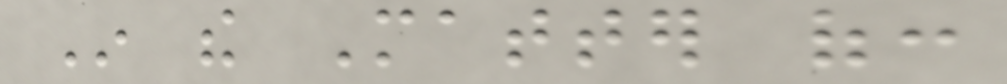In the Matter of:
